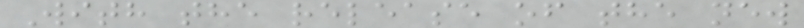With the release of the new
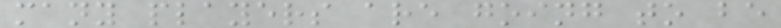many players are going to be
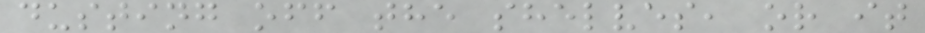dusting off the shelves, or it
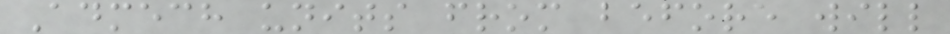Admech units from before will
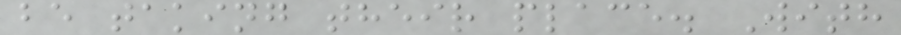be taking their place. With
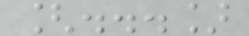[...]
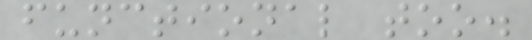functional too.
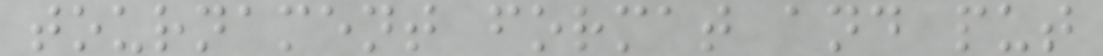tournament format and put
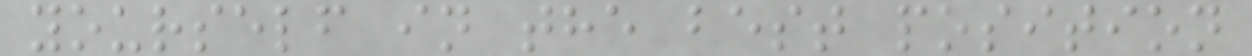yourself in the best position
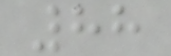88
